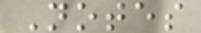Notes
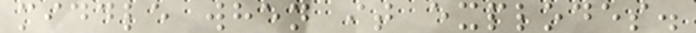middle when it explodes.
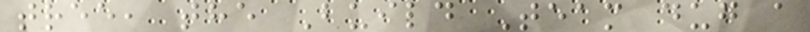tree, the Build Team dug a
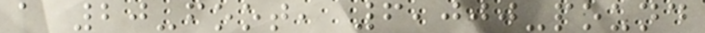a 20-foot, 6,000-pound
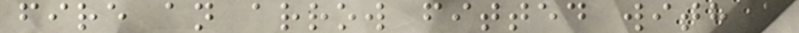fire an arrow fitted with a
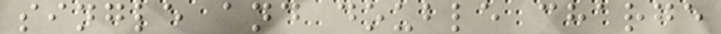single and double charge
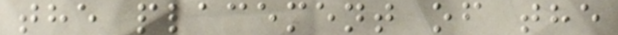the placement of the
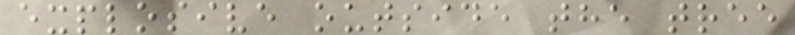explosive outside the tree
